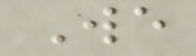We
